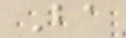Ba
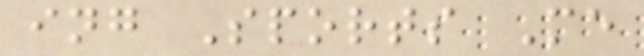ing Sports Me
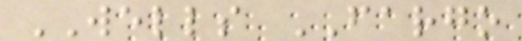WELLS FARGO
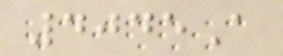4045A
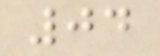04
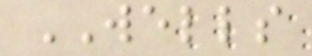WELLS
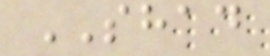SHAD
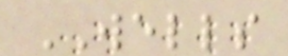WELLS
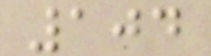104
